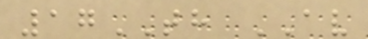17TH AV
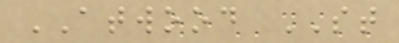ATWOOD ST
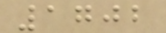1702
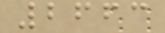2663
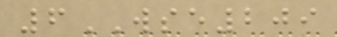6WSE209
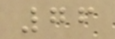76
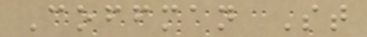Coffman St
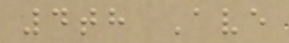4th Ave
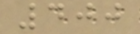400
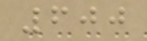600
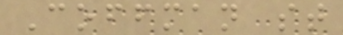Coffman st
